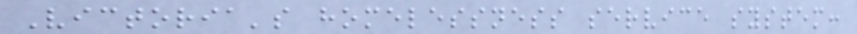Victoria's homelessness service system:
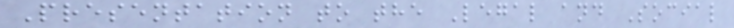Presentation to the Legal and Social
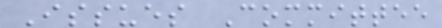Issues Committee
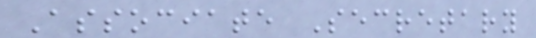Associate Secretary
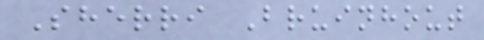Sherri Bruinhout
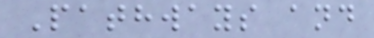Pathways and
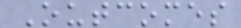Outcomes
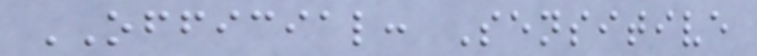OFFICIAL: Sensitive
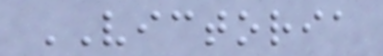VICTORIA
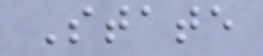State
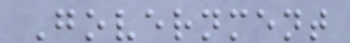Government
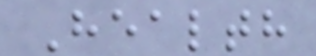Health
